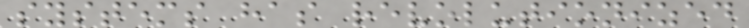systems has revolutionized
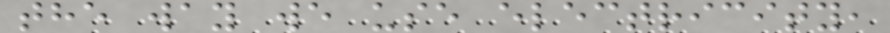the way we use electricity,
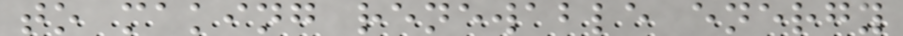to making renewable energy
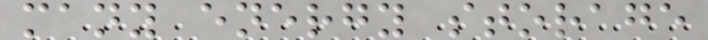many energy storage
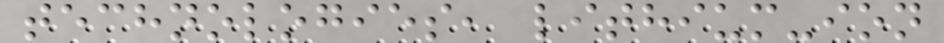technologies, lithium-ion
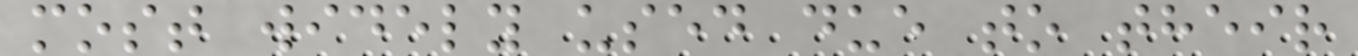most widely used due to their
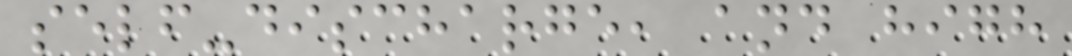self-discharge, and high
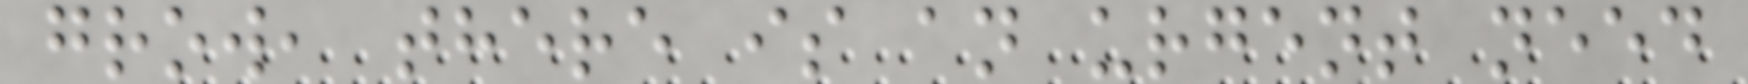grow, there is an urgent need
